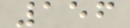156
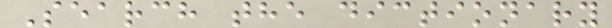Search the dictionary
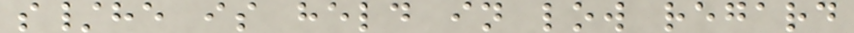s/he is held in low regard
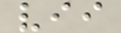vii
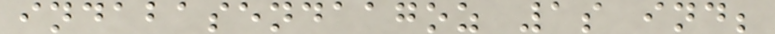indabasendaagoz 1s ind;
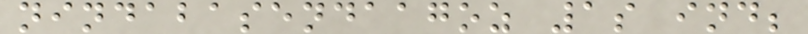nindabasendaagoz 1s ind;
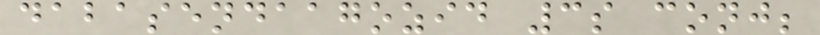dabasendaagozid 3s conj;
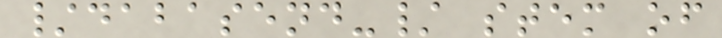/dabasend-/ stem of
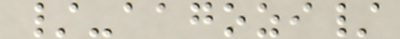/-aagozi/
